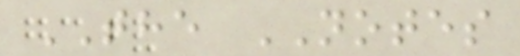THE NOTES
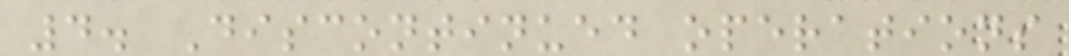4. Discontinued operations
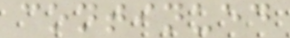continued
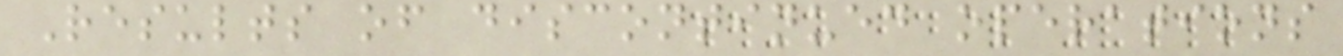Results of discontinued operations
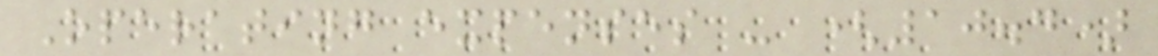Operating expenses - (10.4)
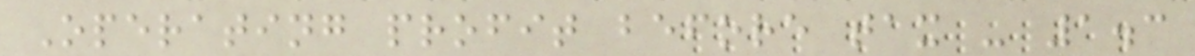Operating profit before tax - 1.3
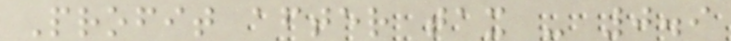Profit after tax - 0.9
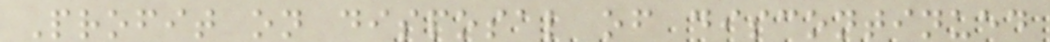Profit on disposal of discontinued
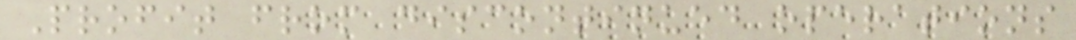Profit from discontinued operations
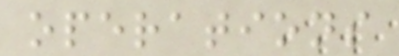operations
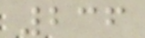236
